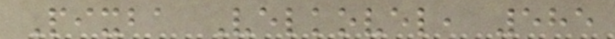Pixba Velkovel, 585
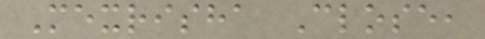Mexrisha Close,
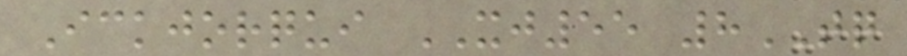Ickjorqui XJ55 8TQ
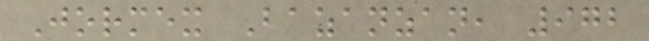Jormex Bazanzan, 972
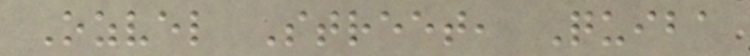Ozvel Street, Quiba
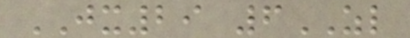JX29 6ZL
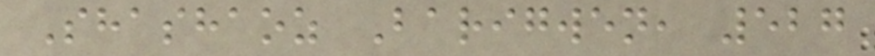Shashaoz Barigwen, 527
